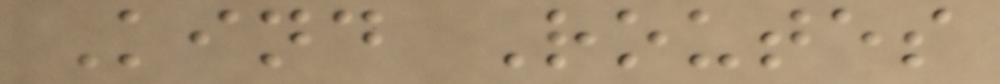Kind Routes
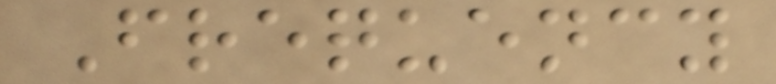Frequency
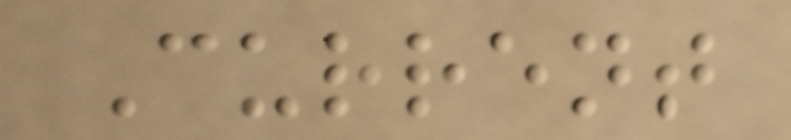Current
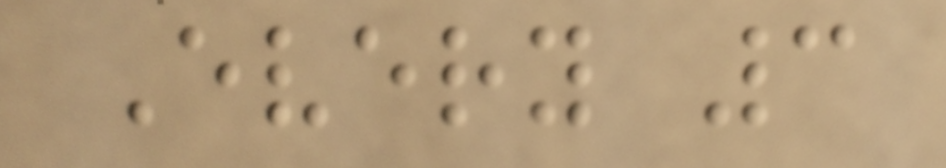Every 3
